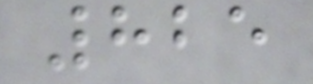825
